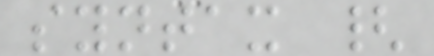syntax {
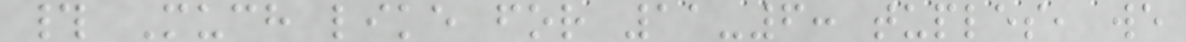# Much like for 11-6: tuples, we
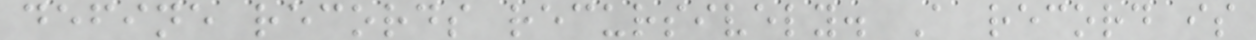define records recursively. A record is
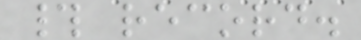# record.
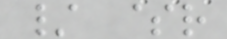/ $r
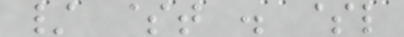/ $t . $l
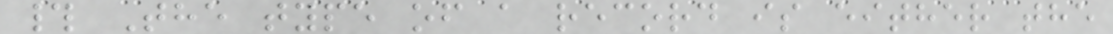# The type of a record is either the
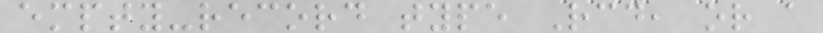empty-record type Rcd, or a
